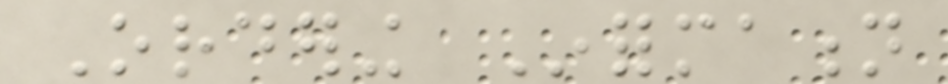Ordering Information
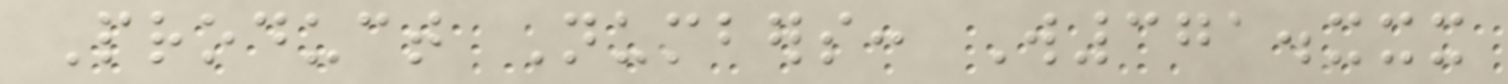Product Numbers: W371.xxx
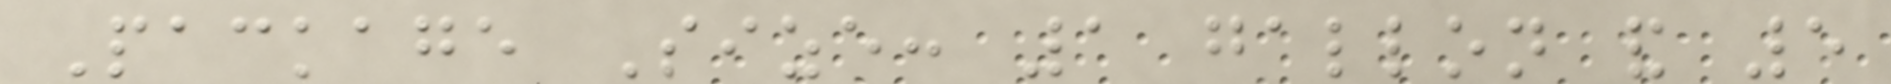Package Size: 1 gallon and 5
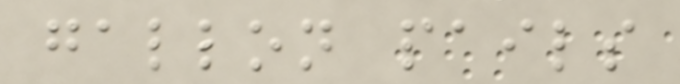gallon pails
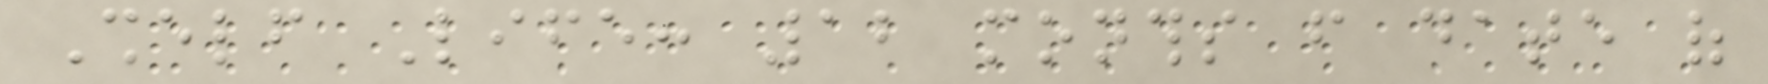Shelf Life: 12 months from date of
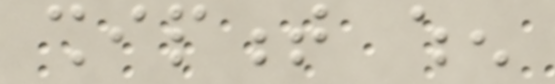shipment when
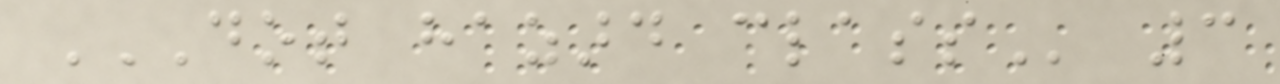DOT HAZARD CLASS 3
